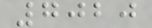7020
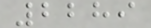2289
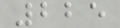225
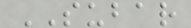SUBAR
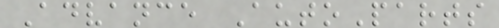Advance AutoParts
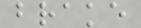brake
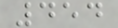454
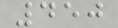450
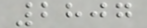2807
